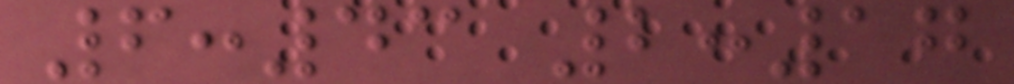6:43 2:17
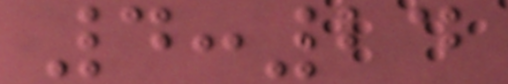4:24
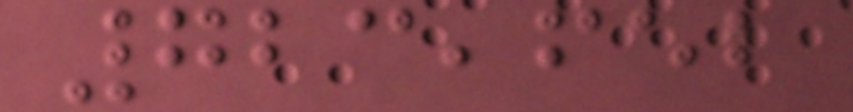723,652
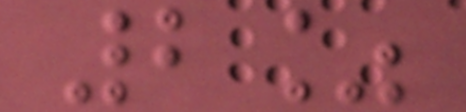2%
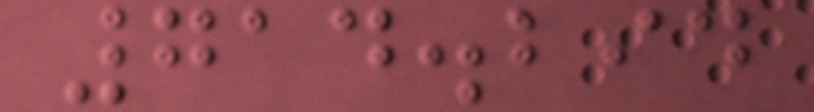714.294
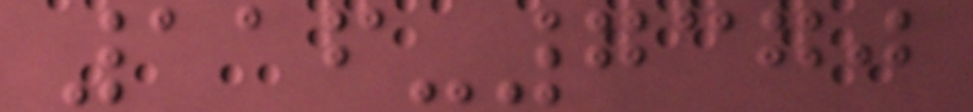116-7370
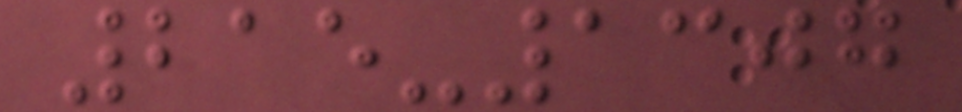215-1307
